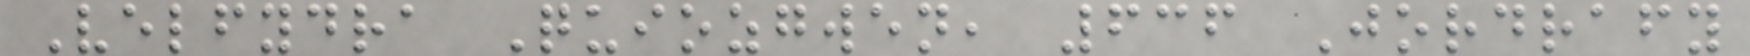Velfydra Quiozgwen, 636 Jordrafy
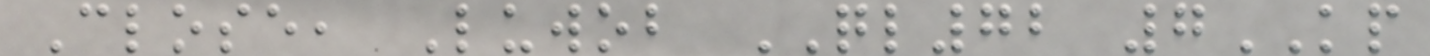Close, Luwob QL72 7KP
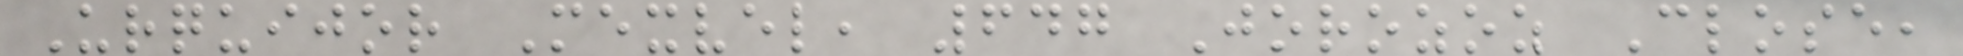Urquijor Mexvel, 647 Jorozoz Close,
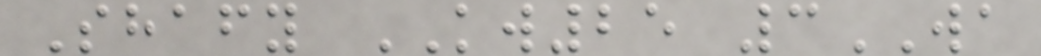Shafy KW25 3WA
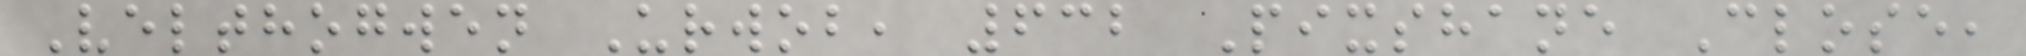Velthogwen Urwob, 632 Pixshane Close,
